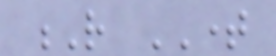R TIME
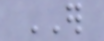ER
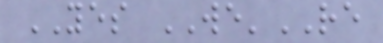YES WE'RE
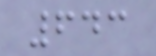643
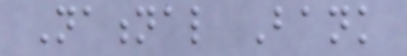National Bank
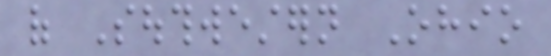of Southwestern Ohio
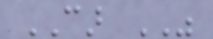CAR WAS
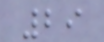29
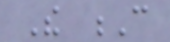The C
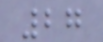27
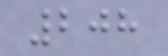208
